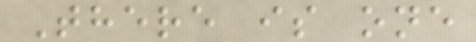There is one
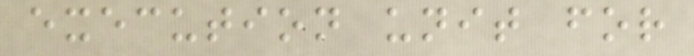execution unit for
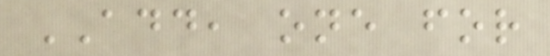ADD, one for
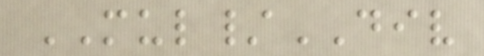MUL/DIV
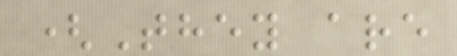(They are
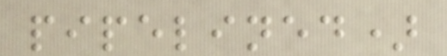pipelined)
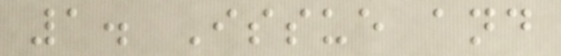1. Issue and
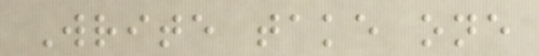Write take one
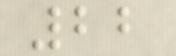22
